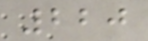220
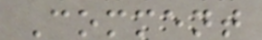Comment
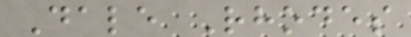Dale Rhodes
